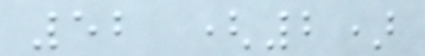52 (2)
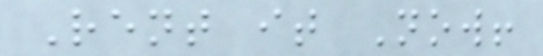Rent it Now!
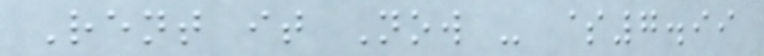Rent it Now - $7.99
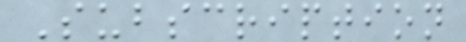Subscription
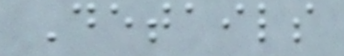Details
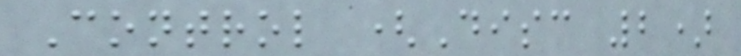Control (Disc 2)
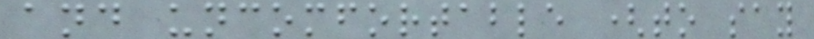and uncomfortable (to say
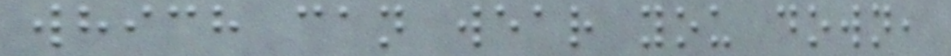which can wear you down,
